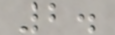2.
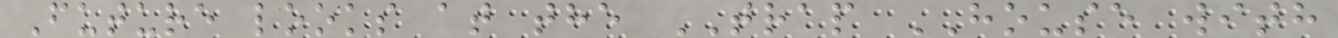Future looks at the TRAP HOUSE with
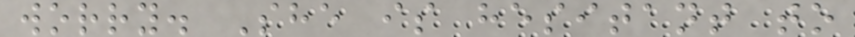worry. She is hesitant to
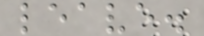leave.
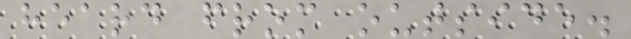heard from outside.
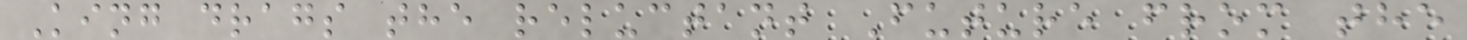King drags the reluctant Future from the
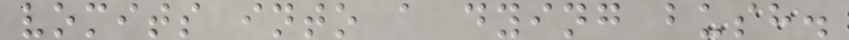vomits into a dying bush.
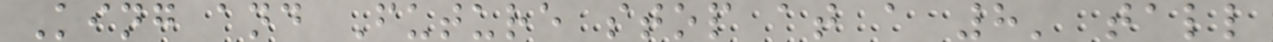King and Future stop at a 8' tall
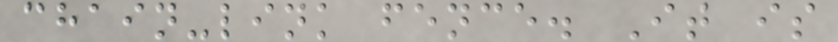chain-link fence. It is
